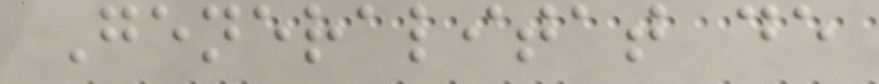Generalitat de
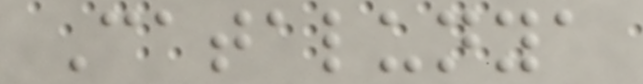Catalunya
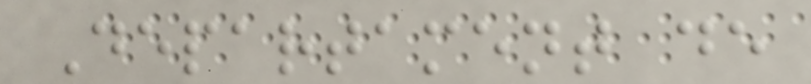Departament de
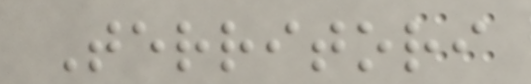Territori
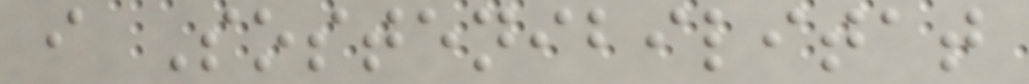i Sostenibilitat
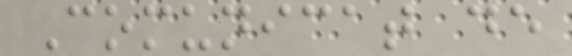Comunicat de
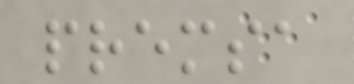premsa
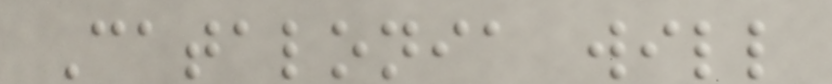Catalonia will
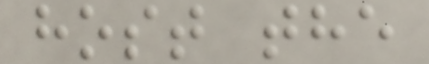host the
